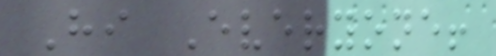Hi Everyone!
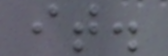it.
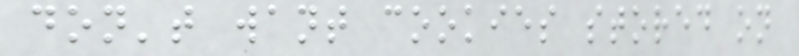don't want cookies stored on
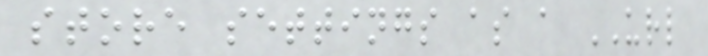store settings as a URL
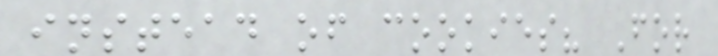instead of cookies? For
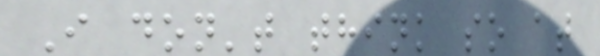I don't think so at
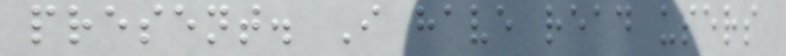present. I have read users
